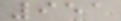951
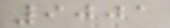9001
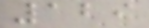129
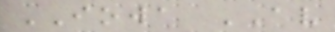IOWA AV
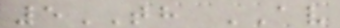5TH AV
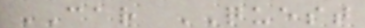CAR QUEST
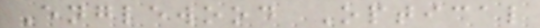Englewood Optical
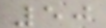50
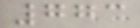773
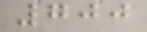700
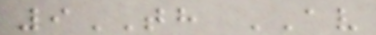9TH AV
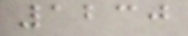1230
